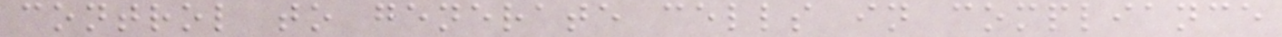control to generate cells in compliance
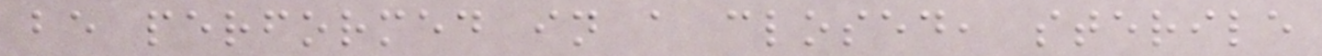be performed in a closed, sterile
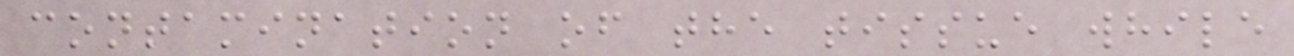contamination of the tissue while
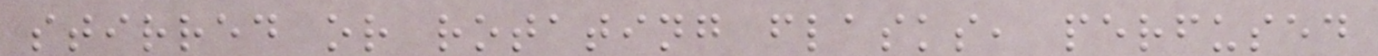stirred or rotating flasks, perfused
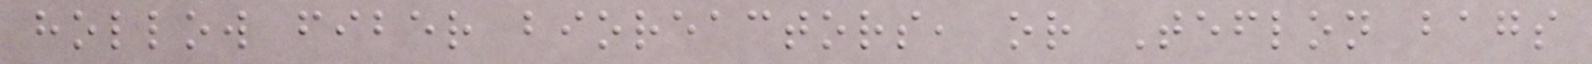hollow fiber bioreactors, or Teflon bags
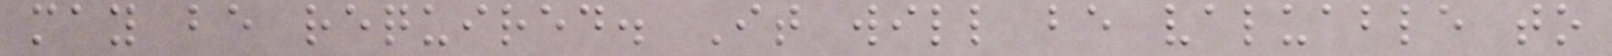may be required. It will be valuable to
